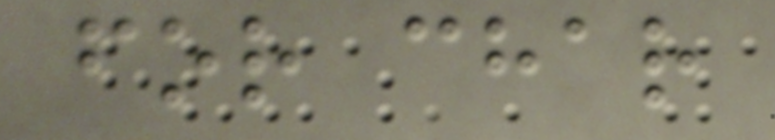for char
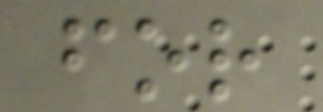for
